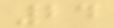24
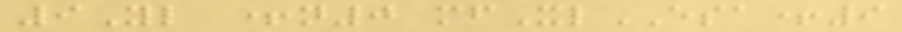9Yl +n0 mfXlESA+9
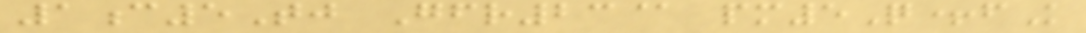1c5Tj Gfr23@ pm5Q+fK
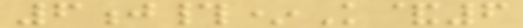6j#*K&6
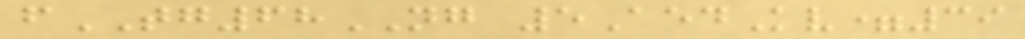fTG68NG 5AedKv=39
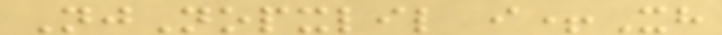NjNopxlil i+Xh
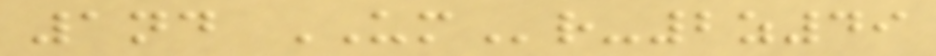1nd UMr-2z49
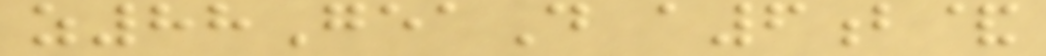z88GeaD a6b&
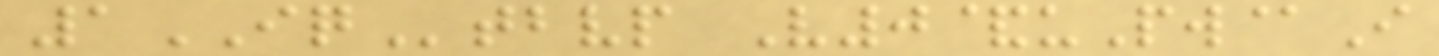1IQtbvp V0&uPw@I
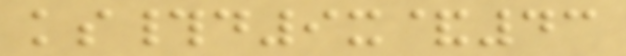ks#d9x&43
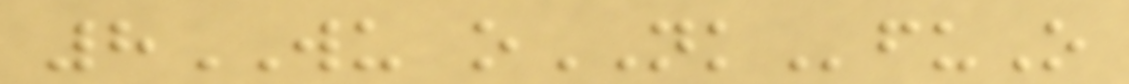8WU oNKfuO
